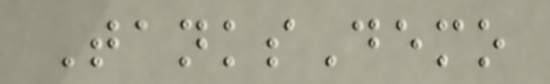TanksDemo
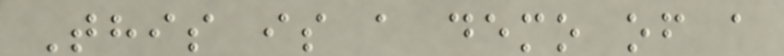This is a demo of a
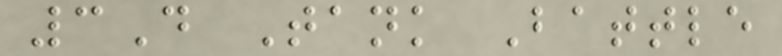3D Tank Battle
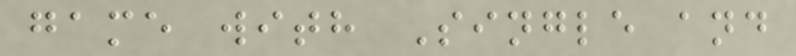game with Single and
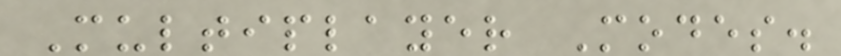Multiplayer Modes.
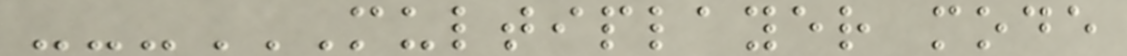---MULTIPLAYER MODE
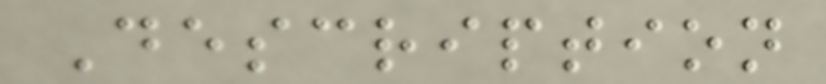Description
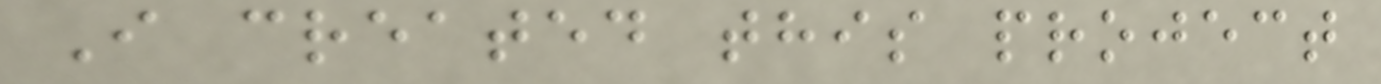I created this project
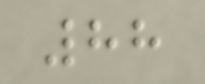88
